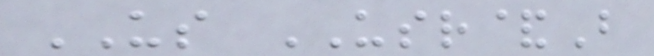US USR&B
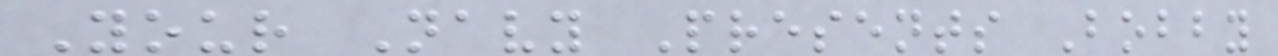Your Navy Presents Bobby
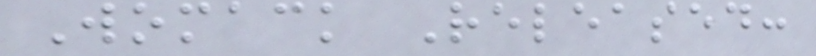Womack Released:
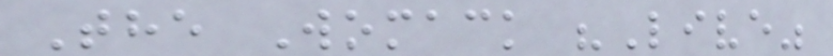The Womack "Live"
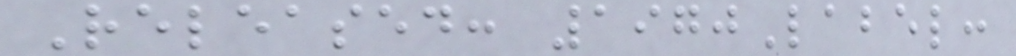Released: 1970Label:
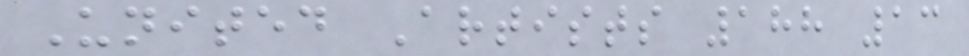United Artists 188 13
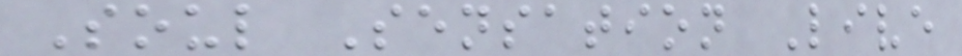Soul Sensation Live
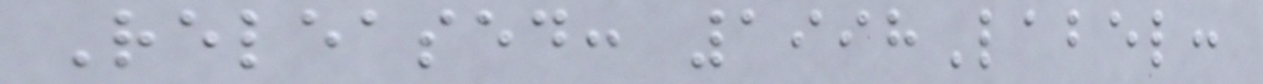Released: 1998Label:
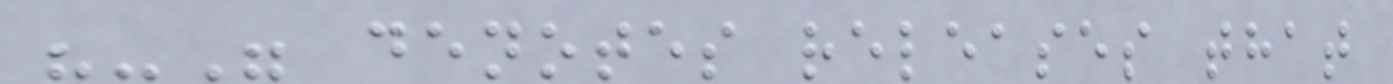"-" denotes releases that
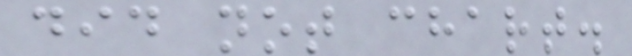did not chart.
